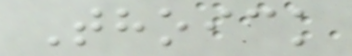Thoick
